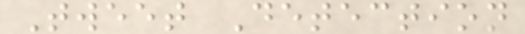Tweet Detection
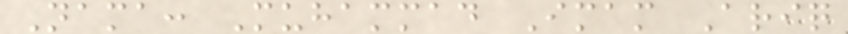Nama: Muhammad Imam Ariq
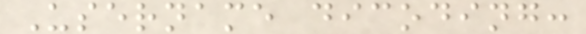Username dicoding:
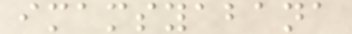imamsyabana
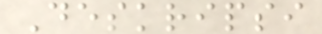Deskripsi
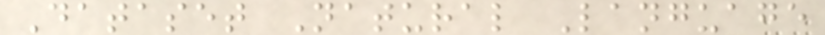Dataset Natural Language
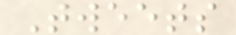Tweets
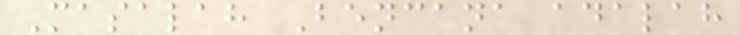Masalah Bencana adalah
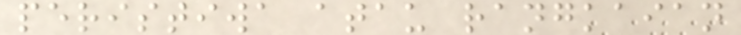peristiwa atau rangkaian
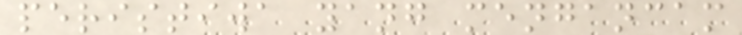peristiwa yang mengancam
